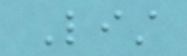List
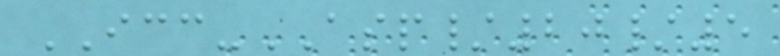ICC-ASP/20/5
